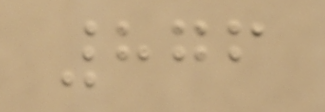876
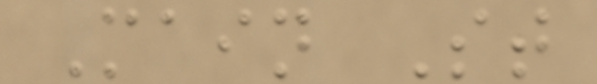Main St
